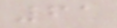61
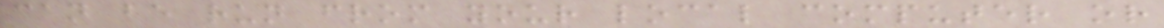can be run from your local computer or
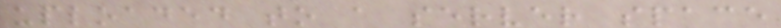uploaded to a server space
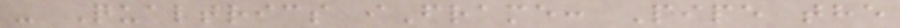- Qualtrics iFrame: Pipe the
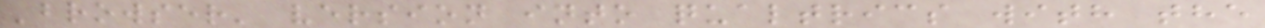'browser' version into qualtrics with the
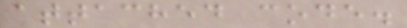attached code.
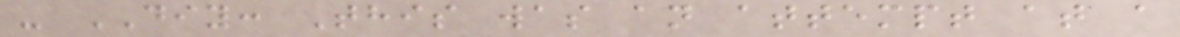- DIY: This was an attempt at a
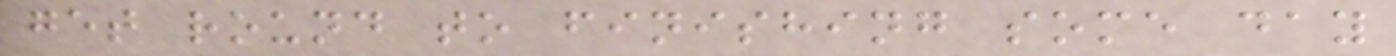get round to finishing some day
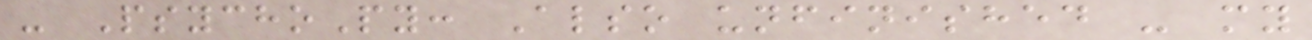- PsychoPy: Also unfinished - my
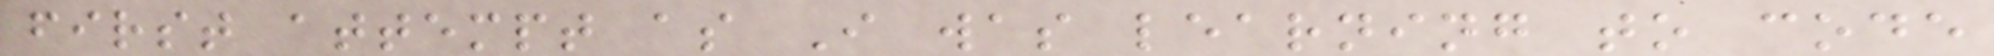first attempt as I was learning to code
